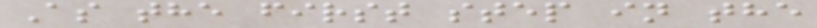As the first step in the
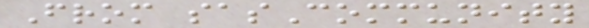From sasCommunity
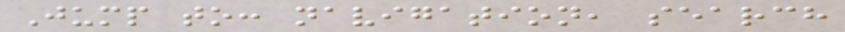Jump to: navigation, search
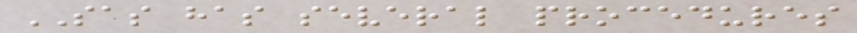SAS has several procedures
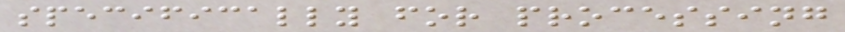specifically for processing
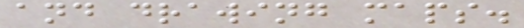and drawing maps.
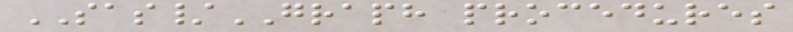SAS/GRAPH procedures
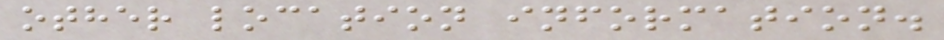other location information.
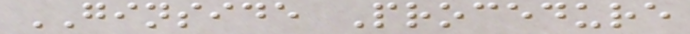GINSIDE Procedure
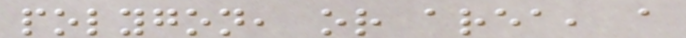polygon, or area, a
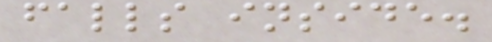falls inside.
